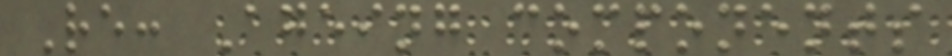Re: Ageing components
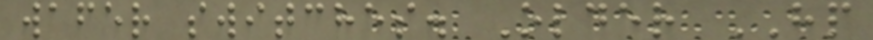wafer switches. Older HP
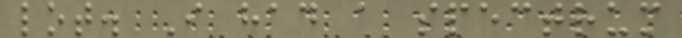lot. I had a spectrum
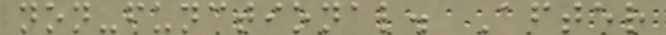non-functional. After
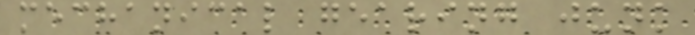mechanical gearing junk
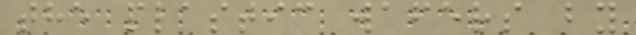the plastic wafers by
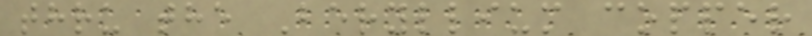thru the Beryllium copper
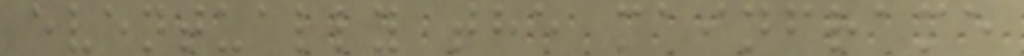eventually the mainframe
